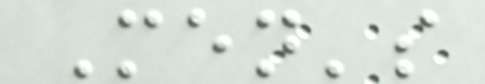Men's
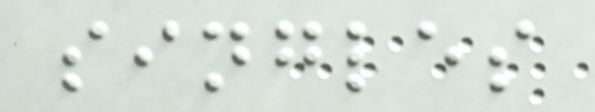singles
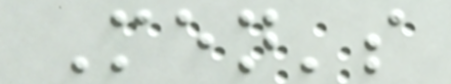Men's
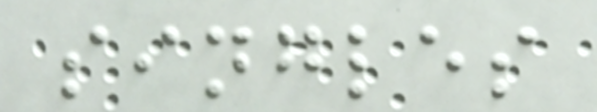singles
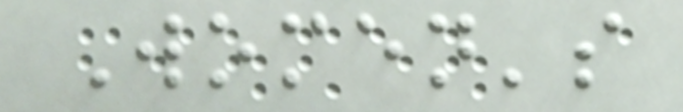Women's
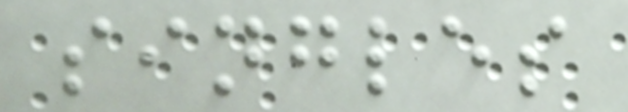singles
